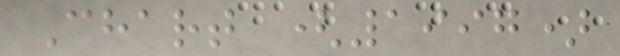Chart (1997)
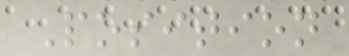Position
